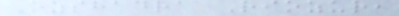Ozshadra Riozur,
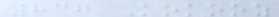837 Kokooz
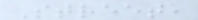Street,
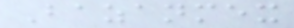Bazanmex
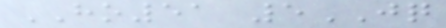HO51 5JQ
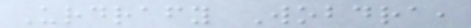Urdrafy Wobdra,
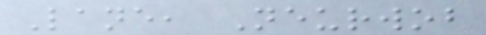Lane, Neurwob
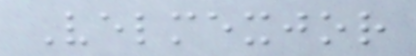Velmexjor
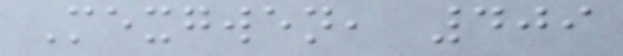Mexgwen, 409
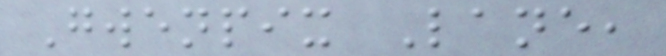Gwenpix Lane,
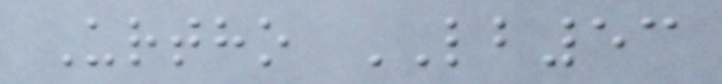Urtho LB53
